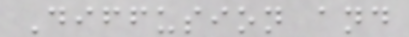Diffusion and
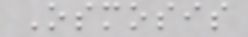Osmosis
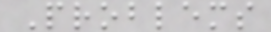Problems
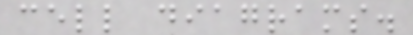cell diagrams.
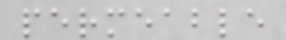permeable
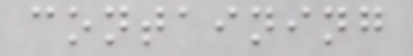containing
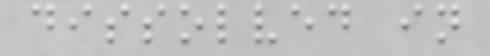dissolved in
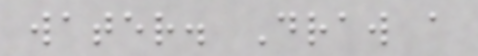water. Draw a
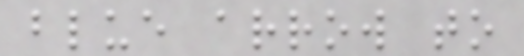blue arrow to
